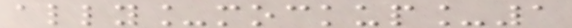ally_mockup_1
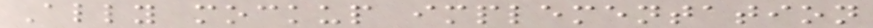Ally mockup implementation
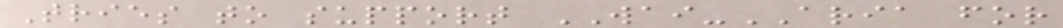Tries to support WAI-ARIA for
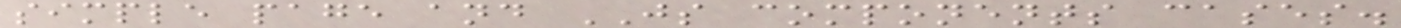simple page and JS components cases.
